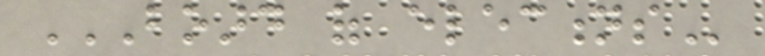BOARD OF ELECTIONS
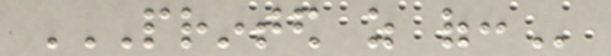PRINTED AS OF:
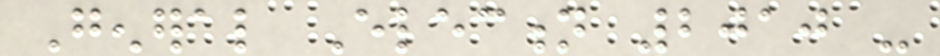General Election 2010 -
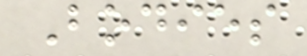Bodies
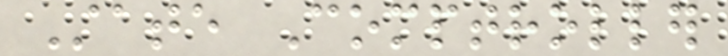State Comptroller
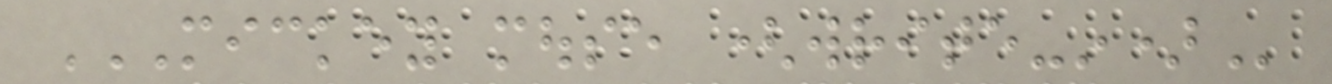MICKEY MOUSE (WRITE-IN)
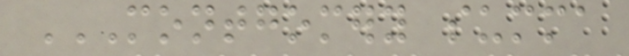MONTGOMERY SUMMA
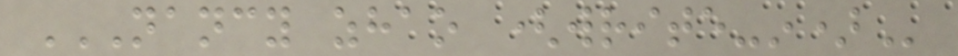NANCY ZHAO (WRITE-IN)
